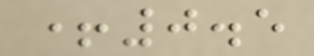+0.5
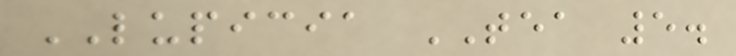LUPICIA TEA 5.
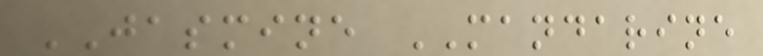JASMINE MANDARINE
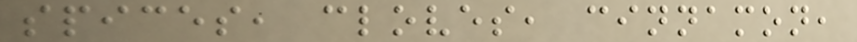spices, cloves, cinnamon,
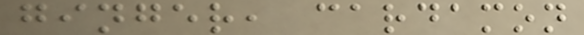ginger, cardamon
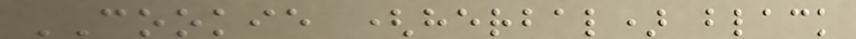COOKIE (herbal) black
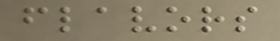flavors
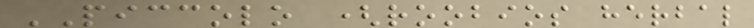PICCOLO (roobios herbal
